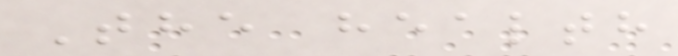The health
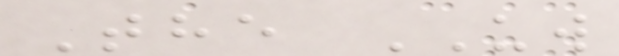The UW
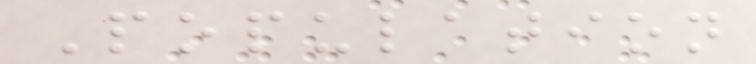Population
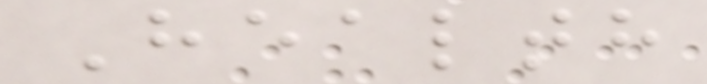Health
